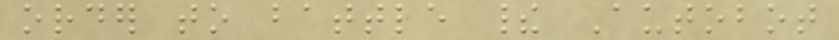order to battle their Autobot
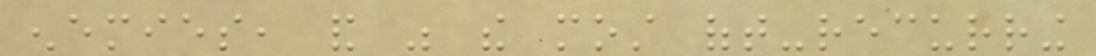enemies, and was the most oft-recurring
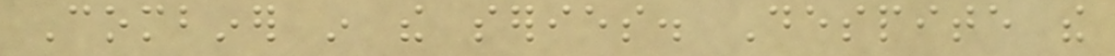Combiner in the series. Despite the
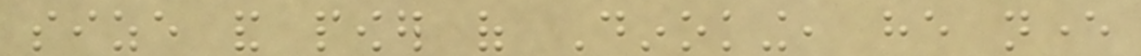size and power of Dinoking, he never
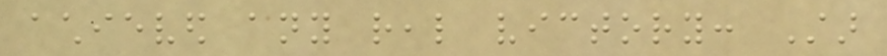achieved any real victory: Star
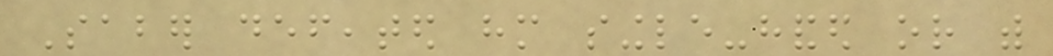Saber defeated him single-handed or with
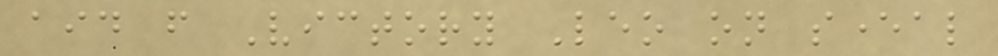aid from Victory Leo on several
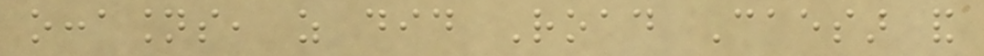occasions, as did Road Caesar and
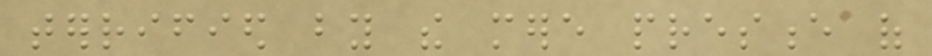terrified by the mere presence of
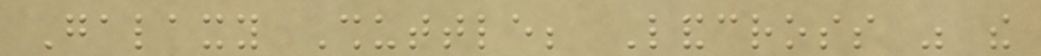Galaxy Shuttle; Landcross was the
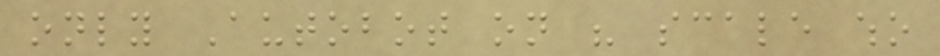only Autobot on his scale who
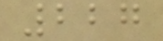227
